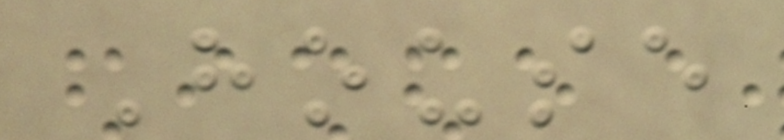House
